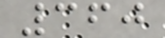360
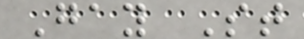Gay St
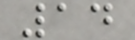14
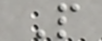P
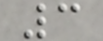3
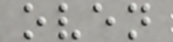oven
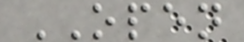OPEN
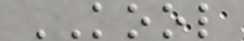KOOL
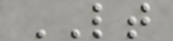LT
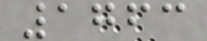1763
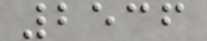2536
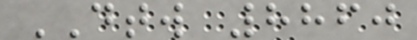DTW 8860
